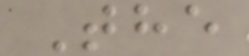The
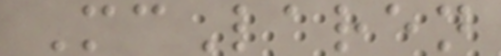McLaren
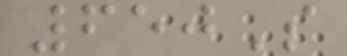650S
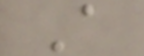A
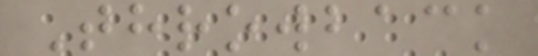Throwback
